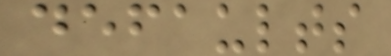defaults
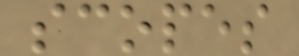scopes
